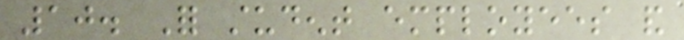10. For student employees and
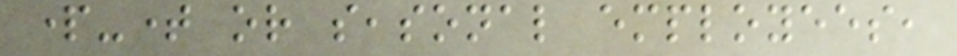part-time or seasonal employees,
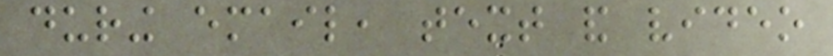during email, text and video
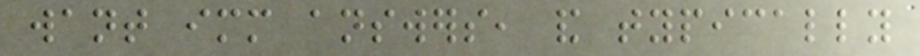want immediate answers, and typically
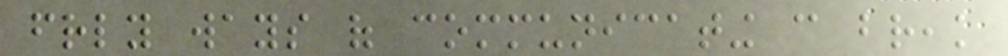friendly ways of communicating can break
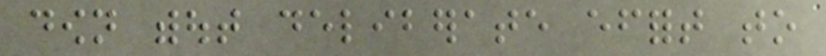down without deliberate effort to
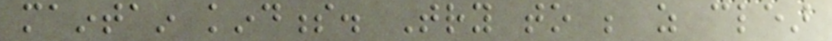maintain kindness. Try to be as clear
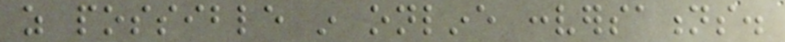as possible in online conversations.
